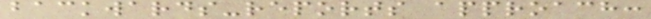backwards-reports approach:
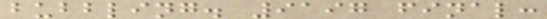bubbling. 9197 final:
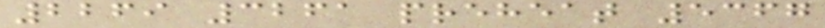2269 3261 preheat 5367
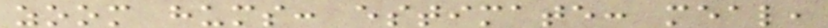zoom hums: estimate: meal,
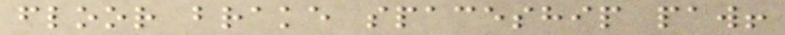floor brake spaceship paw!
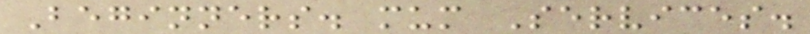Beginners. mum Services.
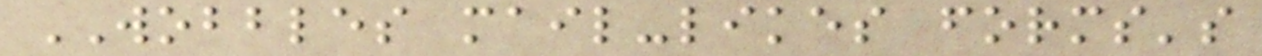WOBBLES mail-likes forms's
